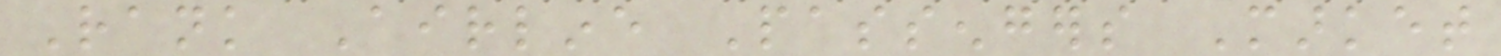Rank Airline Passengers Market
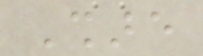Share
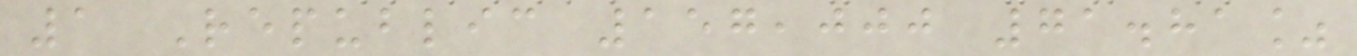1 Republic 157,000 71.81%
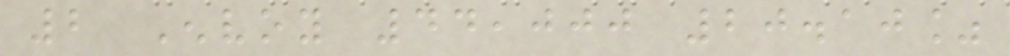2 Envoy 44,000 20.10%
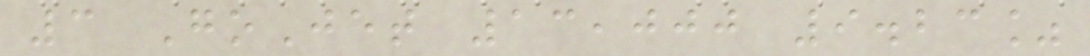3 GoJet 13,000 9.23%
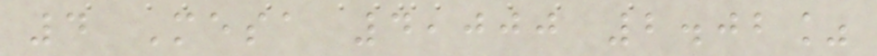4 Mesa 4,000 2.02%
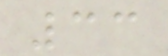33
